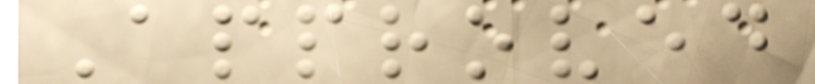Approved
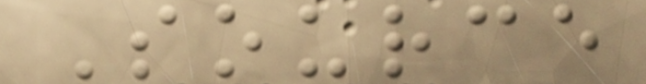Source
